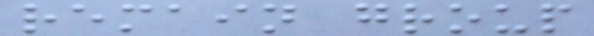remain group
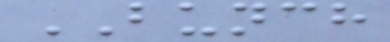BUNCH
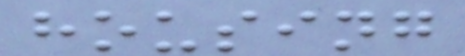housing
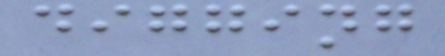digging
